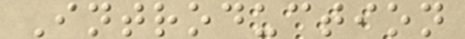Introduction
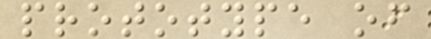prototype of
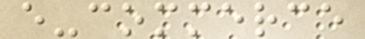e-commerce
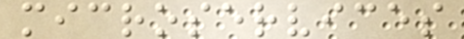microservices
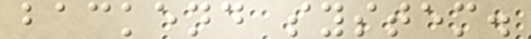backend system.
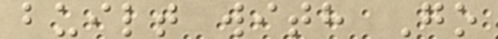built with Go
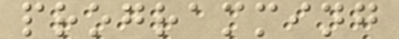programming
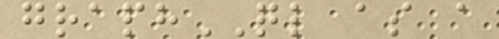graphQL as a
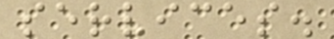services.
